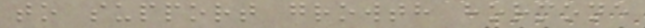to support growth hormone
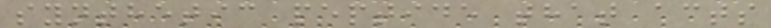synthetic peptide that acts
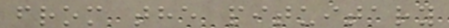from the pituitary
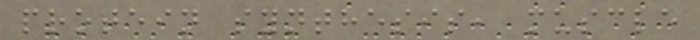protein synthesis, muscle
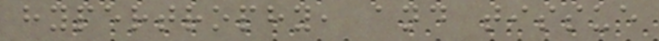hypertrophy, and tissue
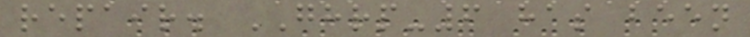repair. GHRP-6 has been
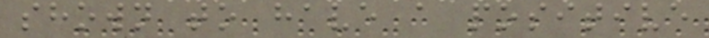shown to have a positive
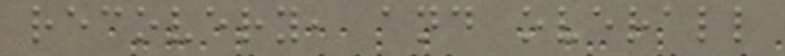recovery, and overall
